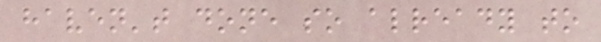haven't done so already to
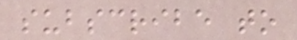subscribe to
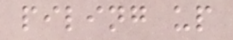piling up
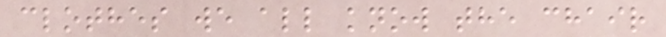clothes we all know the chair
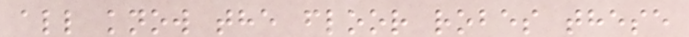all know the floor robes these
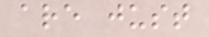are just
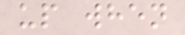up when
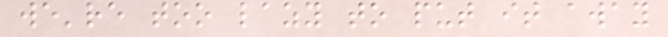we're too lazy to put it away
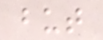but
